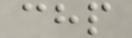chp
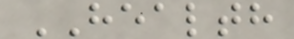HEALTH
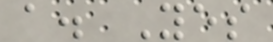a. Yes
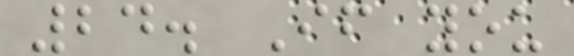24. If you
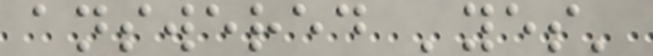answered 'yes'
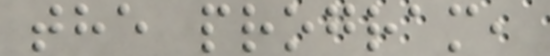the program,
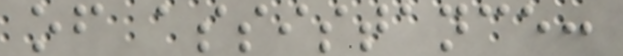of assistance:
